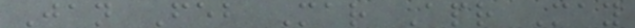Jan Feb Mar Apr May
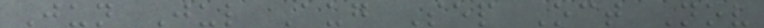Jun Jul Aug Sep Oct Nov
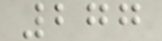277
